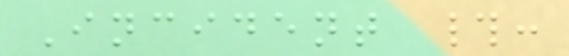Incident #:
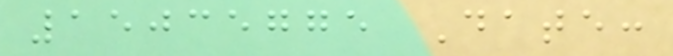15035775 Date:
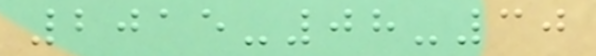2015-08-30
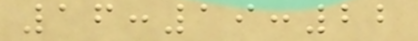16:19:22
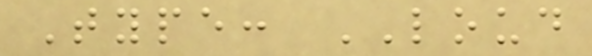Type: LOUD
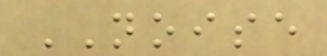NOISE
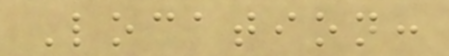Location:
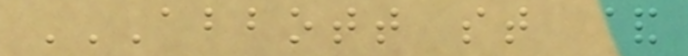ABBOTT ST &
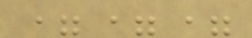===
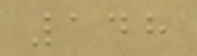148
